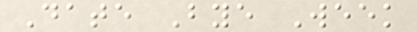Date Bye Week
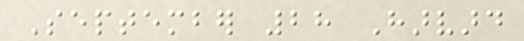September 28 Harvard
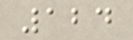124
